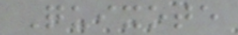Quixote
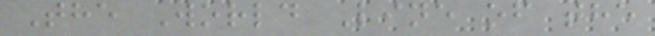The World Line of the
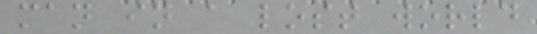man in a lost world
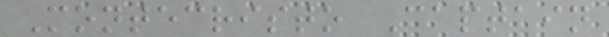Montecristo Captain
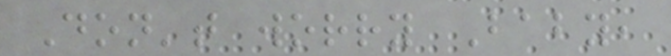Don't worry Baby,
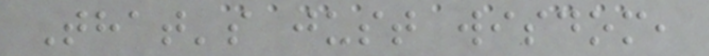That's just wisdom,
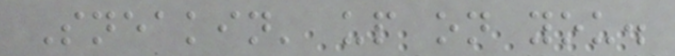Sneakin' up on you.
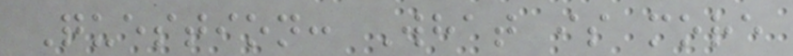Question: What is more
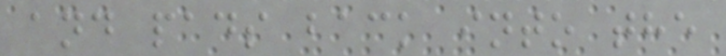and pads back into the
